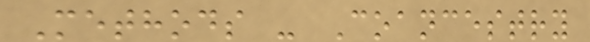Methods - Coancestry
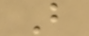B
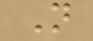N
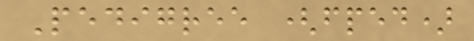Pedigree (fped)
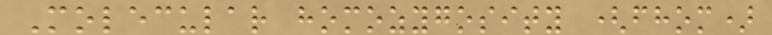Molecular homozygosity (fhom)
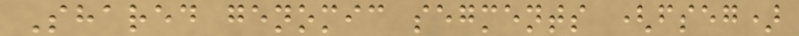Shared genomic segments (fseg)
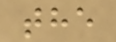the
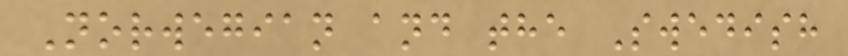Norwegian and the Swedish
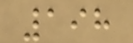198
